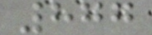877
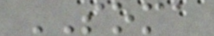SOMA
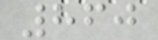860
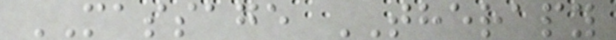MASSAGE THERAPY
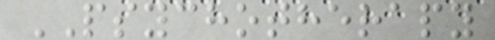PSYCHOTHERAPY
